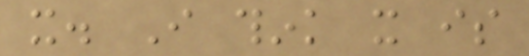it. I think it is
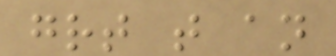great that an
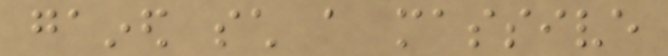gained such a massive
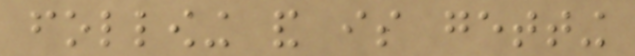following and is getting
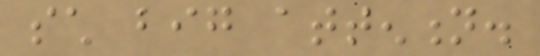such big attention.
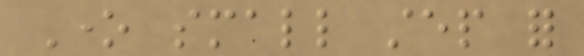One small step for
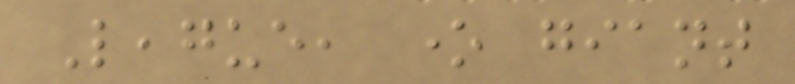League, one giant
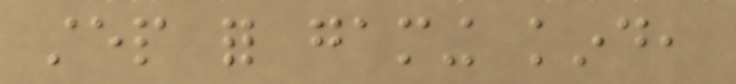step for gaming kind,
